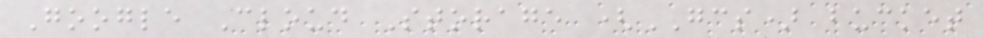Google Cloud Storage (GCS) bucket
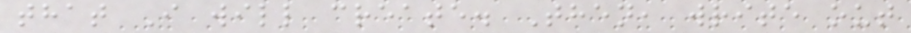that I will create. Then, write out
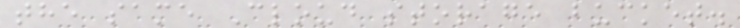the same Cloud storage bucket.
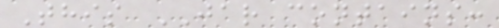This JAR contains:
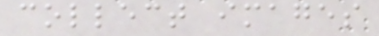collect images
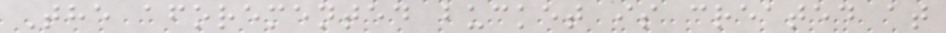The aforemented bucket is created at
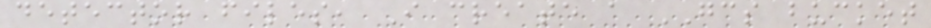detector files, I create a GCS bucket
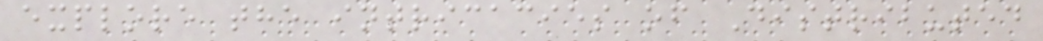explore the intricacies of Distributed
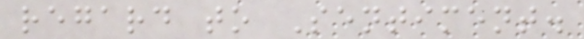regard to Sentiment.
